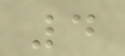4
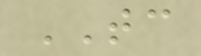TC
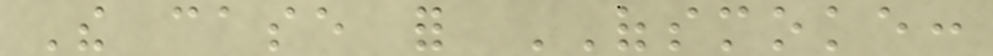The case for OFSMOKE:
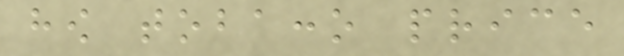how tobacco price
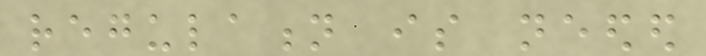regulation is needed
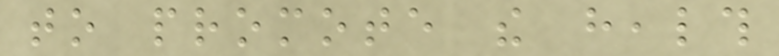to promote the health
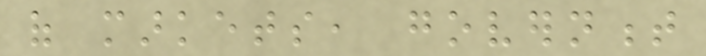of markets, government
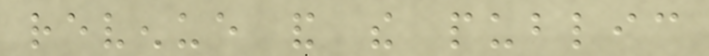revenue and the public
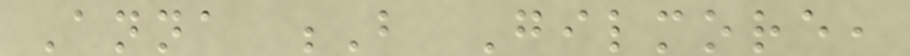Anna B Gilmore,
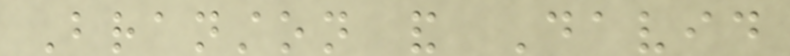Branston and David
